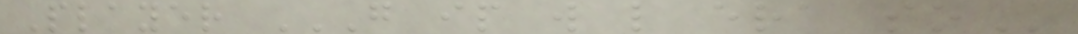Player G IP W L ERA SO
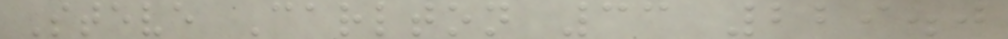Steve Carlton 33 229.0
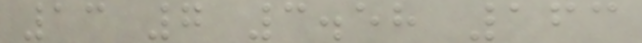13 7 3.58 163
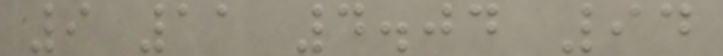9 11 4.04 94
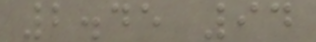2.45 94
